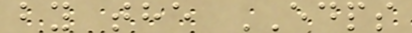by the EDPS
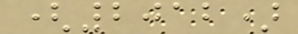(2012)
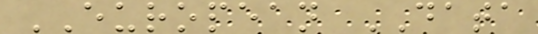EUROPEAN DATA
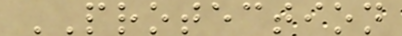PROTECTION
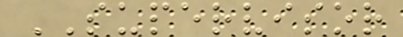SUPERVISOR
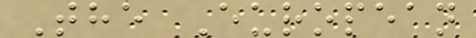The European
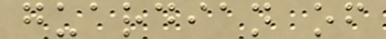guardian of
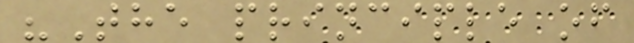"The principle of
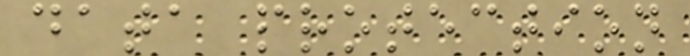data protection
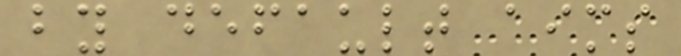by default aims
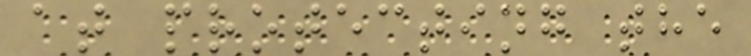at protecting the
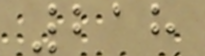218
